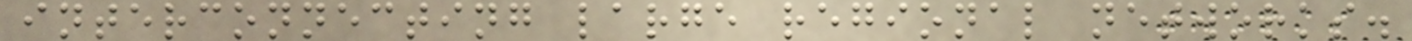interconnecting large regional networks.
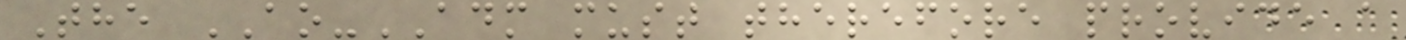The AO-ADM must therefore provide a
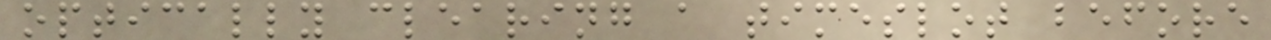optically clearing a timeslot before
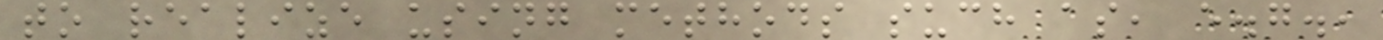to realize using methods such as, e.g.,
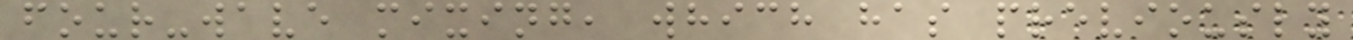four-wave mixing, which has previously
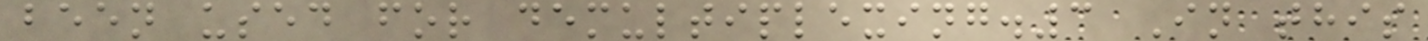been used for demultiplexing.3 In this
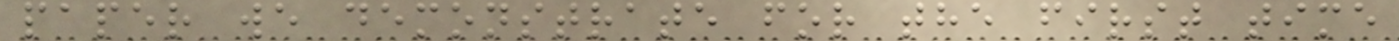paper we demonstrate for the first time
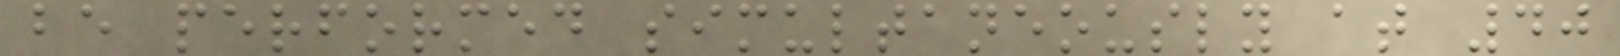be performed simultaneously at 40
